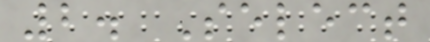2. Select
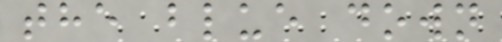the blue down
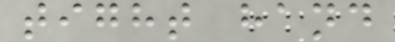tight hand
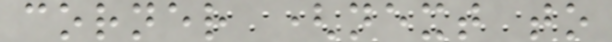corner (next to
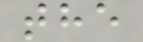the
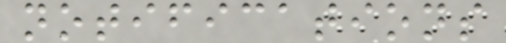notifications
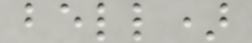bell)
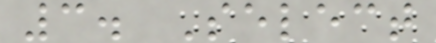3. Select
